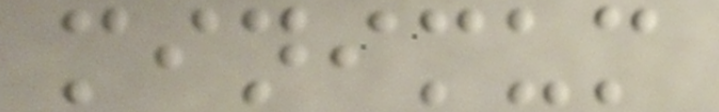minimum
